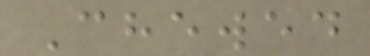Chewed
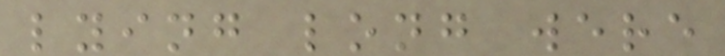lying long were
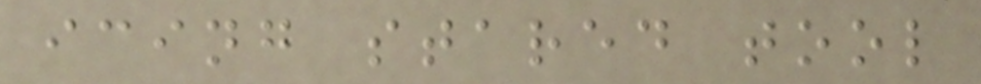icing stared tool
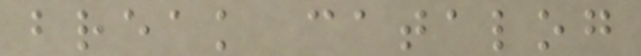break catalog
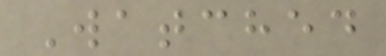Watched
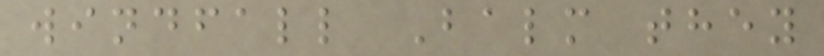windfall Balm they
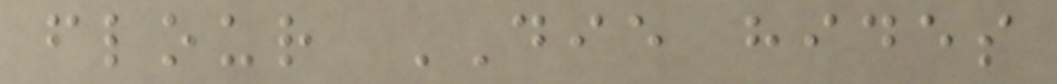flour DIE hides
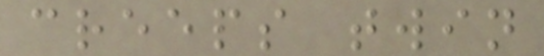creeps twin
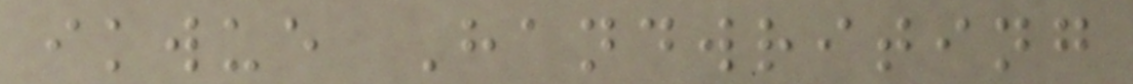ikwue Handwriting
